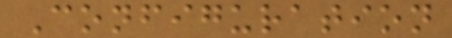Configuration
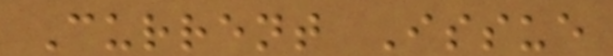Current Issue
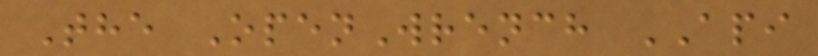The OpenWrench API
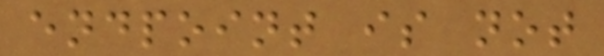endpoint is not
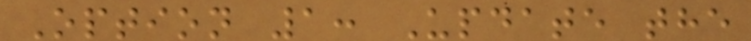Option 1: Update the
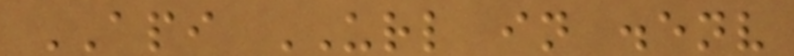API URL in .env
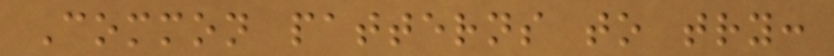Common patterns to try:
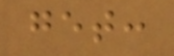get:
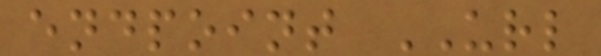endpoint URL
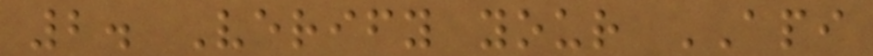2. Verify your API
